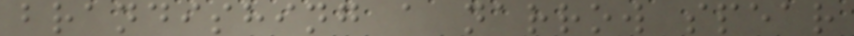brandishing a narrow spear
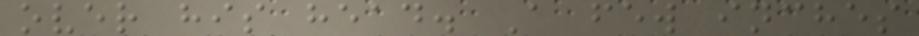over his head. A few inches
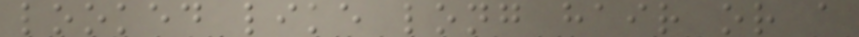looked like long hair or a
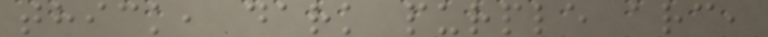thick, dark purple arc,
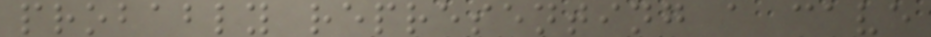probably representing a cave
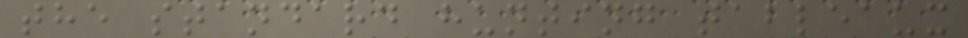the standard hunting tableaux
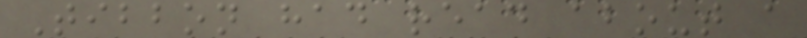Tibbon had read about a
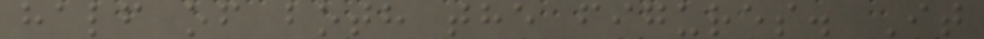half of both the figures. It
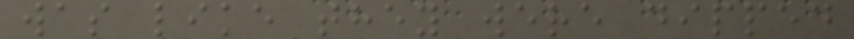was like they were dipped
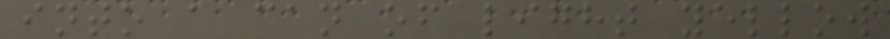into a can of light yellow
